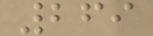269
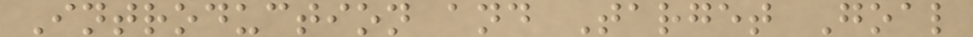Introduction and Target Goal
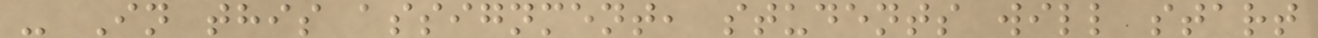- In this assignment, students will start
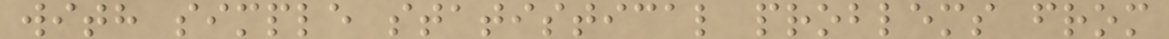with simple statistical problems from
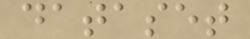dataset
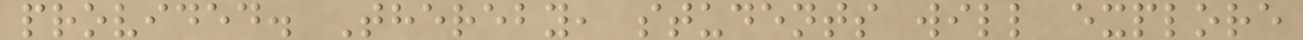provided. Thereby, students will explore
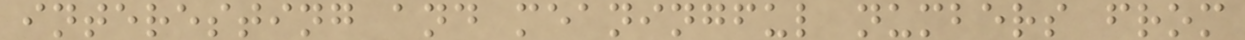interesting and meaningful numbers from
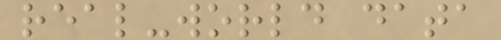real-world data
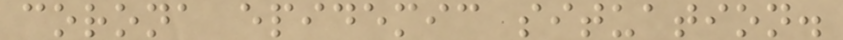corona epidemic situation.
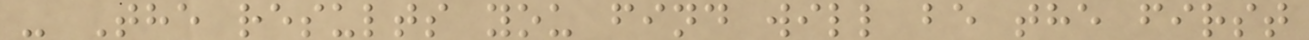- The results you find will be the first
